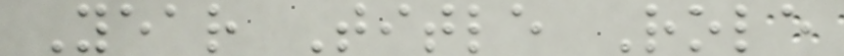Year Title Role
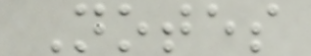Notes
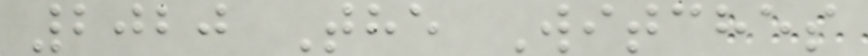2020 The Witches
